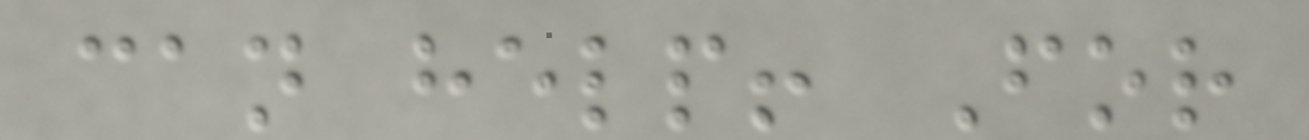can help! For
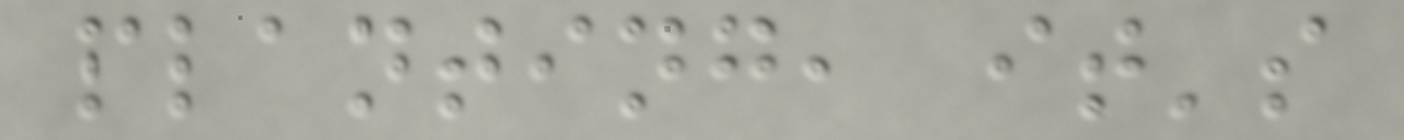planting, it's
